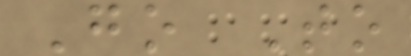Go To
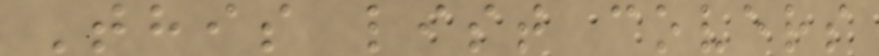This list covers
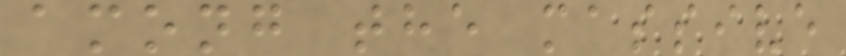among the massive
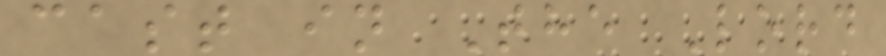cast in The Lord
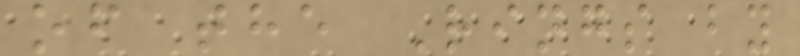of the Rings by
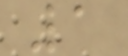1
